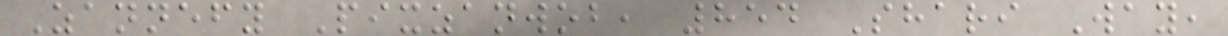Zannefy Pixzanwob, 854 Shari Way,
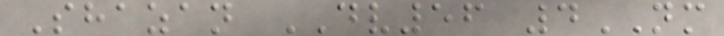Shazan DV56 4NM
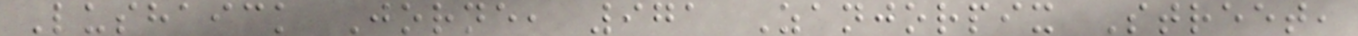Lushaick Jorne, 971 Zanjorpix Street,
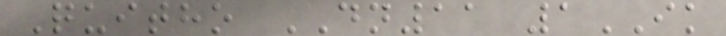Quitho DN11 1IK
